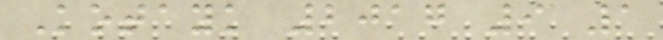Kotayk 2017 9 1
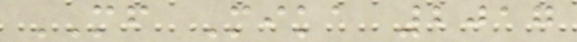MF Mika 2017
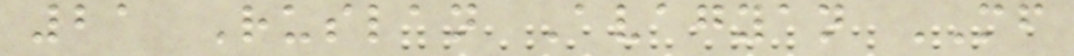21 Ruslan Avagyan MF
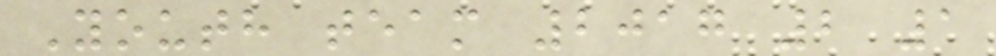Youth team 2017 2 1
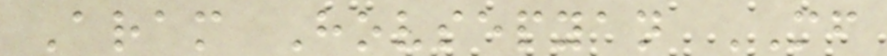Aram Hovsepyan MF
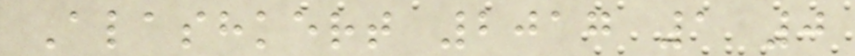Alashkert 2017 1 0
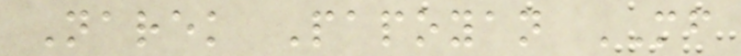Narek Papoyan MF
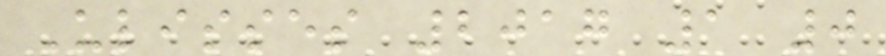Ulisses 2017 1 0
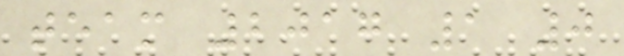team 2017 1 0
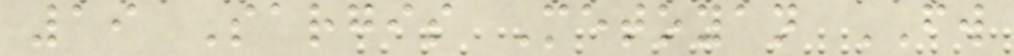19 Sargis Metoyan FW
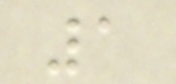1
